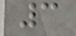3
